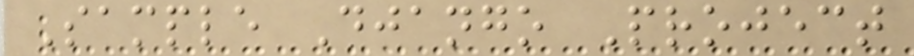Sample Django Project
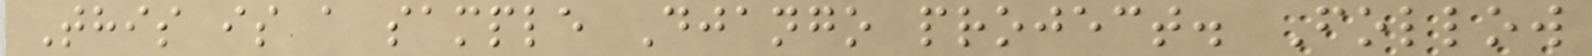This is a sample Django project. Follow
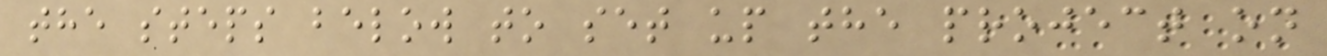the steps below to set up the project on
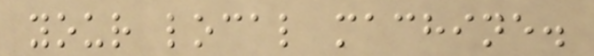your local machine.
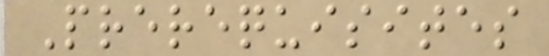Prerequisites
